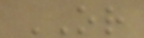OR
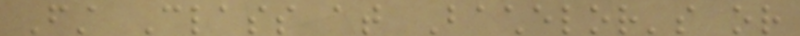First Class at Bachelor's or
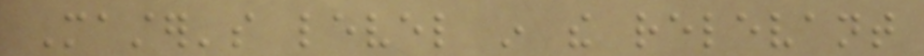Master's level in the relevant
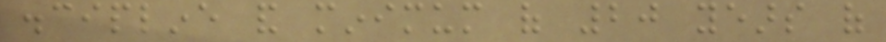discipline and minimum of 20 years of
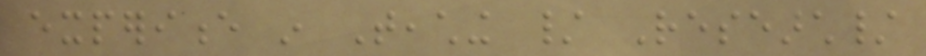experience in Teaching / Research/
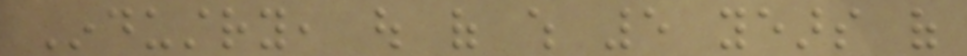Industry, out of which 5 years of
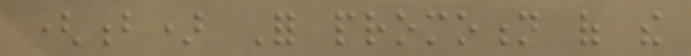(b) For promotion of the
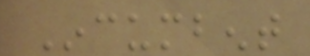Incumbent
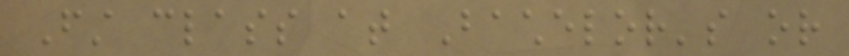First class at Bachelor's or
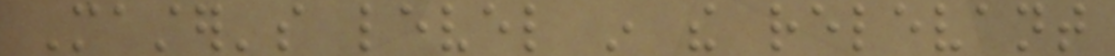Master's level in the relevant
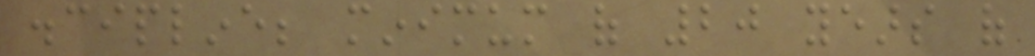discipline; minimum of 20 years of
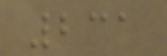231
